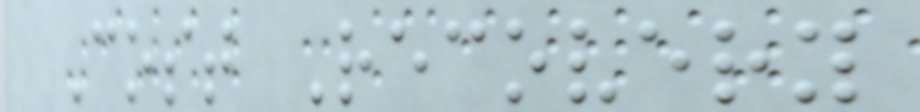Cost Recovery
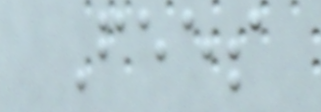Fees
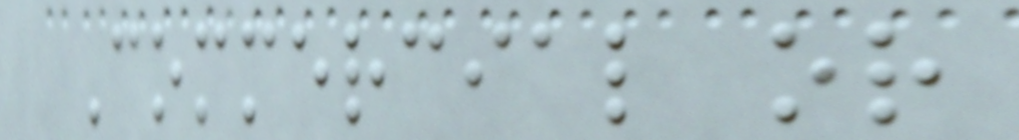Commercial or
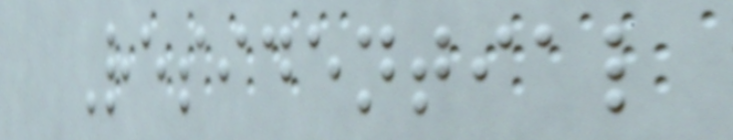Residential
